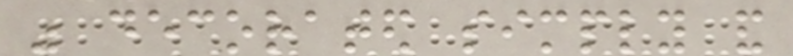was decorated simply and
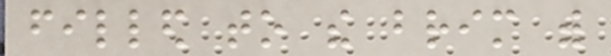filled to the brim with
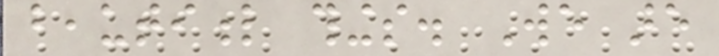beautiful things. We are
